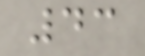43
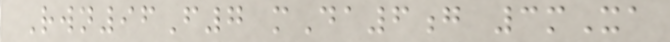Rwn96F7 mDa6g 3mXa
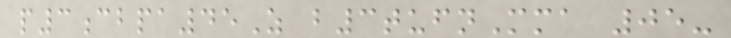p3cbpa45Z b3tufnMma 05-
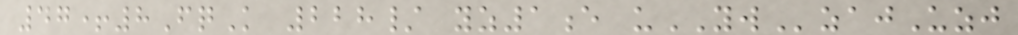47+8FqK 228/ yz1e uYWzajUzj
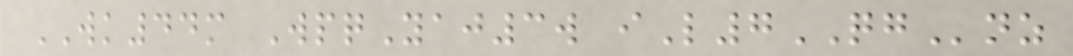WK44m WpqYaj3w iL7QGnz
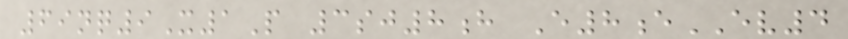69nq9X1P 3sj8h E8eEV4
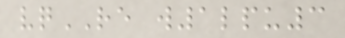vqRE w1lpu3
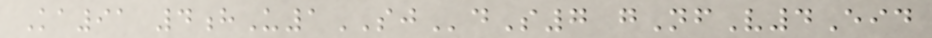Ka91 4hU1SJdS7 gNfV4Eid
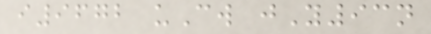i9672 uCw jY93n
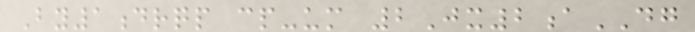By1drqp cp-um 2Jx2aDG
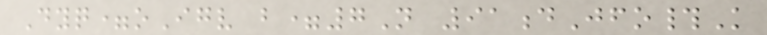Dyq=oIgv b=7N 91dJfo#K
